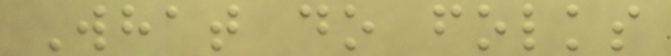What do folks
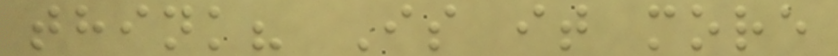think? Is it more
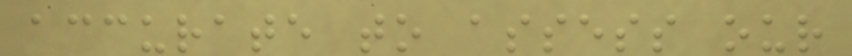accurate to assess our
